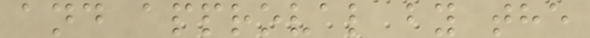and approval by the
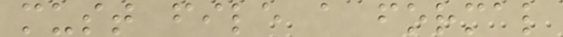must file a formal
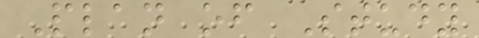Plan of Study
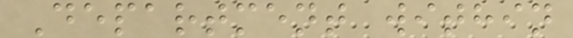Department within
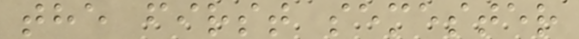the first semester
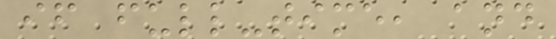if full-time, and
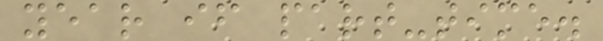year if part-time.
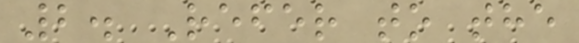2. Refer to the
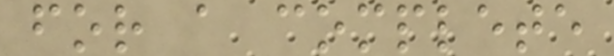for a complete
